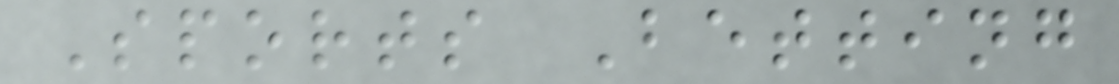Sports Betting
